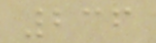236
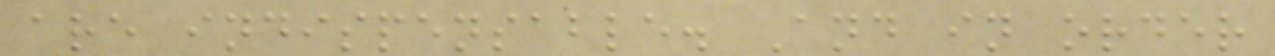are indispensable. And in order
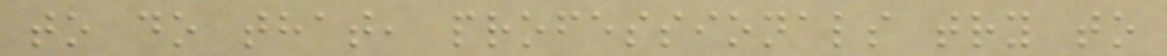to do that, professionals try to
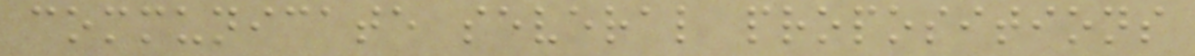communicate several propositions
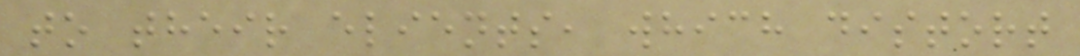to their elients, which distort
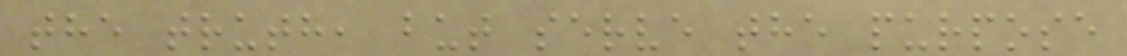the truth, but serve the purpose
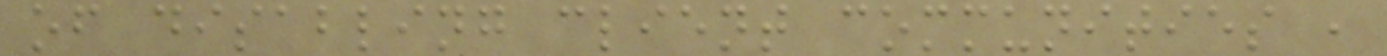of disabling client communities ,
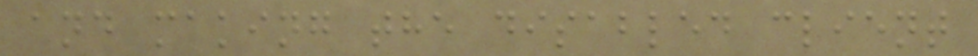and making the disabled client
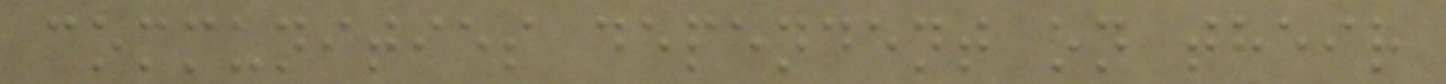communities dependent on their
